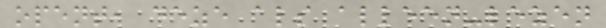opent, deze als alleen-lezen
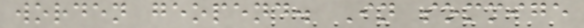worden geopend. In sommige
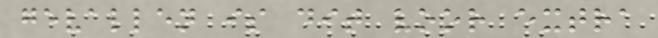gevallen is dit voor extra
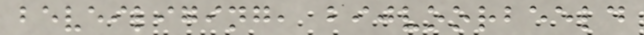beveiliging, bijvoorbeeld
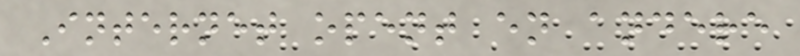Internet opent en andere
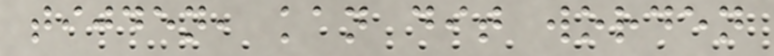tijden, kan dit worden
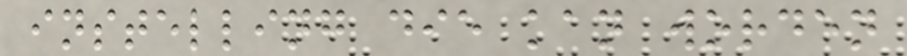instelling die kan worden
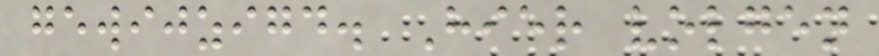gewijzigd. Hier volgen
